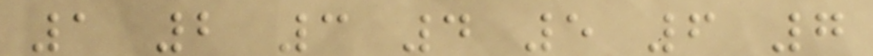1 2 3 4 5 6 7
